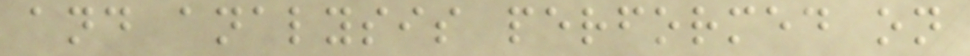and analysis performed on
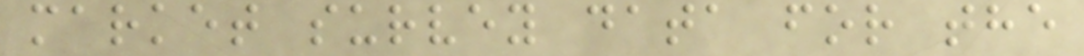market survey data for the
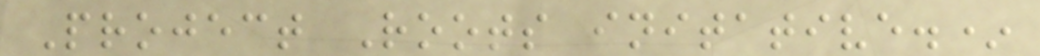Project Roots initative.*
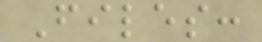Files:
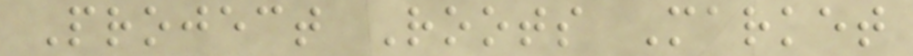Project Roots Market
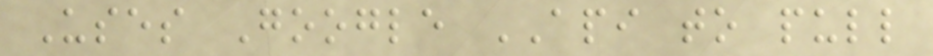Uses Google API to pull
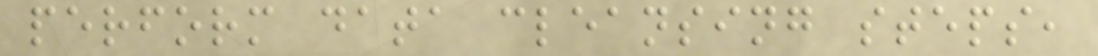perform data cleansing steps,
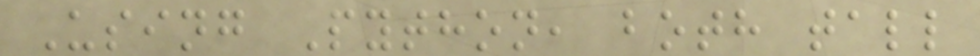Using Python, both tall
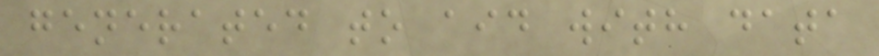generated to aid with data
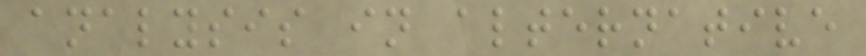analysis in alternative
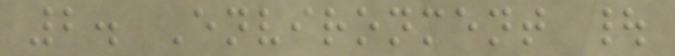2. Environment |
